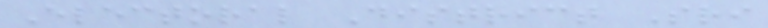Electoral District Sri
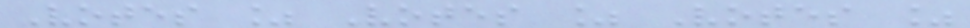Votes % Votes % Votes %
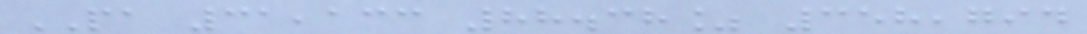PA 31,133 88.38% 358,794
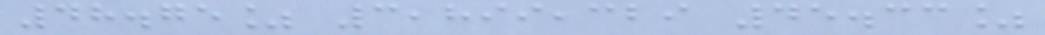48.75% 3,899,329 45.33%
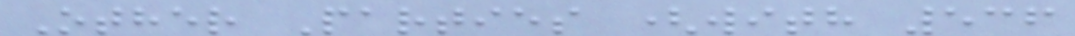Other Parties (with 536
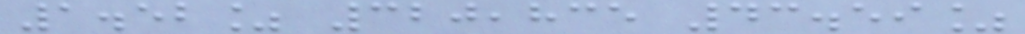1.52% 320,835 43.59%
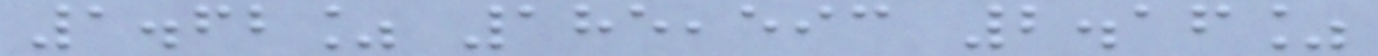1.62% 185,593 2.16%
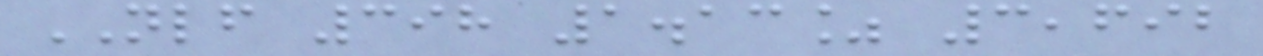NLF 398 1.13% 3,692
